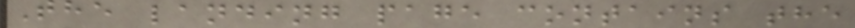The landing page contains the
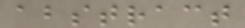abstract
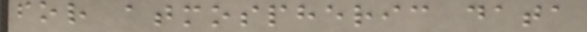for atmospheric data
